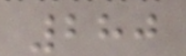280
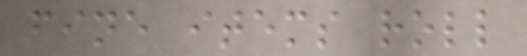fine items roll
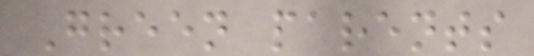Green parents
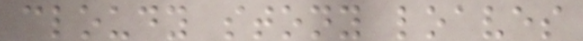cloudy stony loaves
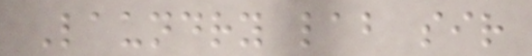Laundry lab sir
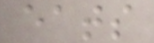eats
